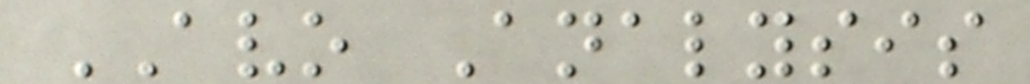AVO Analysis
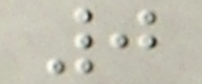0
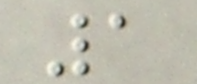1
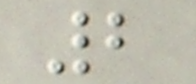2
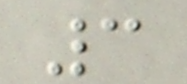3
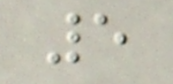5
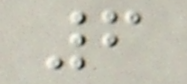6
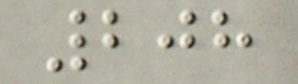208
